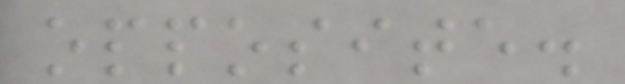opposite.
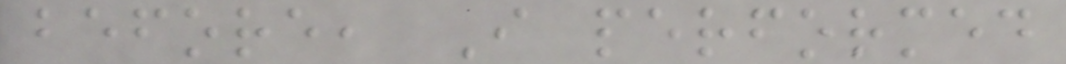before, I performed
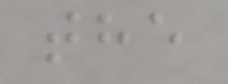the
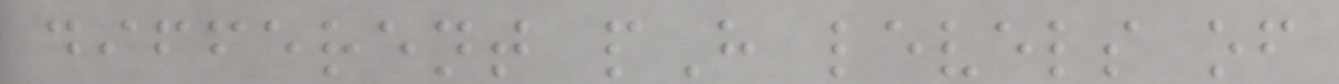different pH levels of
